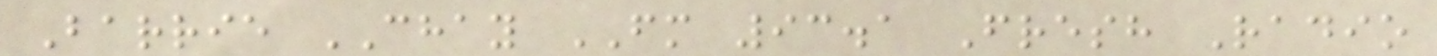Barrie CHAY FM 93.1 Fresh Radio
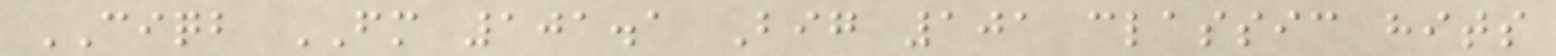CIQB FM 101.1 Big 101 classic hits
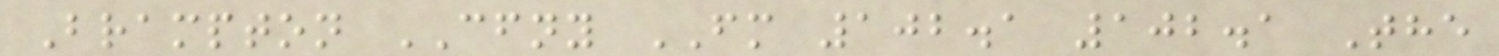Brampton CFNY FM 102.1 102.1 The
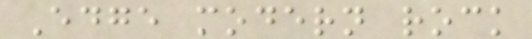Edge modern rock
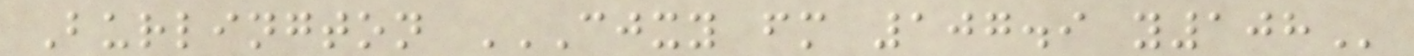Burlington CJXY FM 107.9 Y108
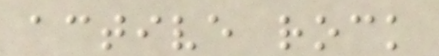active rock
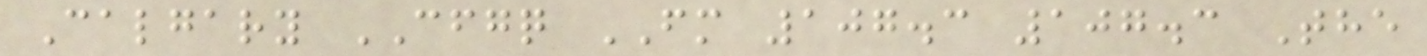Calgary CFGQ FM 107.3 107.3 The
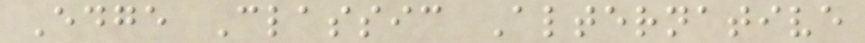Edge Classic Alternative
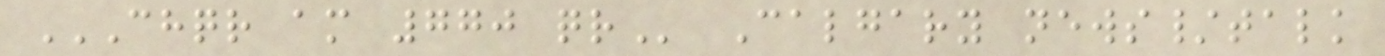CHQR AM 770 QR Calgary news/talk
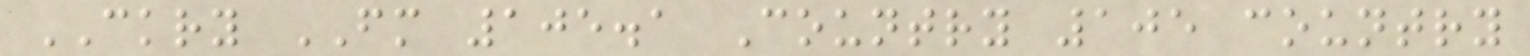CKRY FM 105.1 Country 105 country
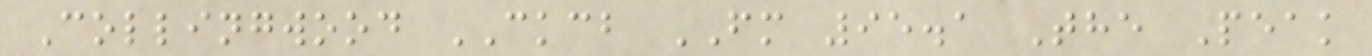Collingwood CKCB FM 95.1 The Peak
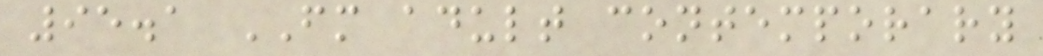95.1 FM adult contemporary
